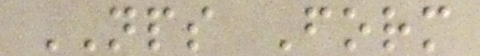NPS Form
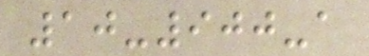10-900-a
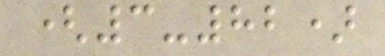(3-82)
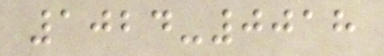1024-0018
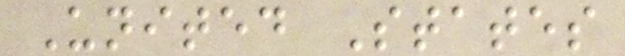United States
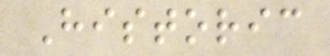Historic
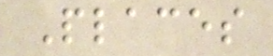Places
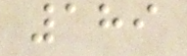189
